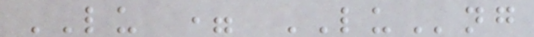LU = LUng
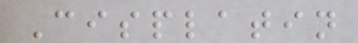Cisplatin
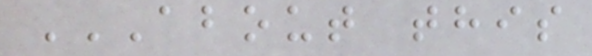ABOUT THIS
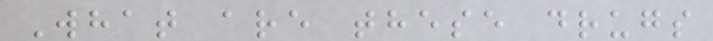What are these drugs
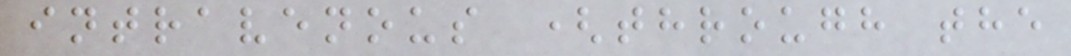intravenous (through the
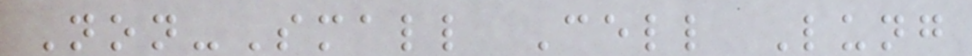Non-Small Cell Lung
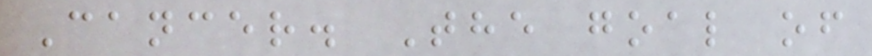Cancer. The goal of
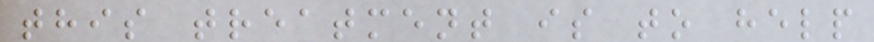this treatment is to help
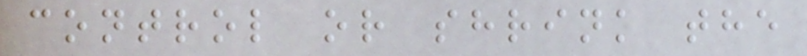control or shrink the
